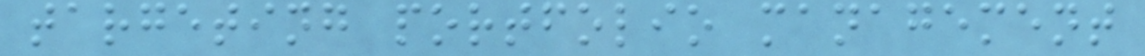targeting portfolio management
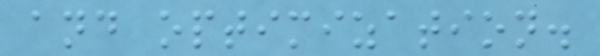and optimization.
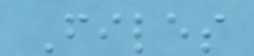Files
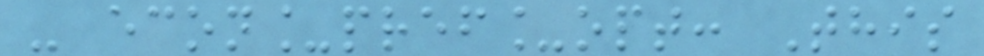- econ_pref_opt: This
